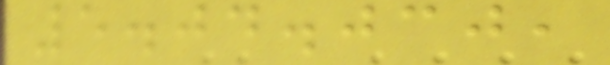5.04.030,
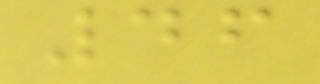46
